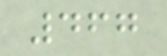467
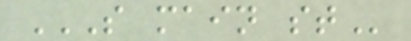S MAIN ST
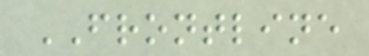FRONTLINE
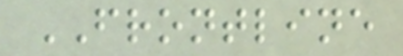FRONTLINE
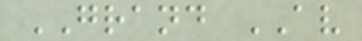GRAND AV
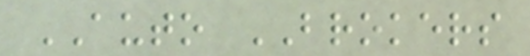AUTO BROKERS
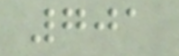701
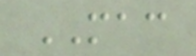MAC
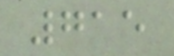715
